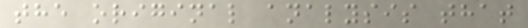the original analysis that
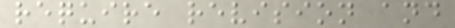require revision and
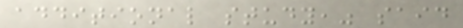additional study," said
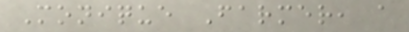Monique Farmer, a
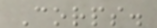Corps.
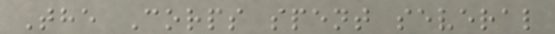The Corps spent several
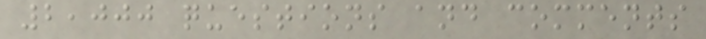2,000 questions and comments
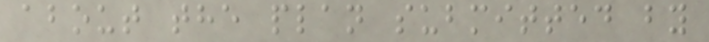about the plan submitted by
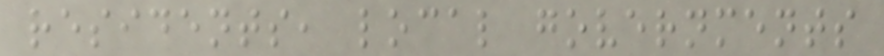residents, local governments
